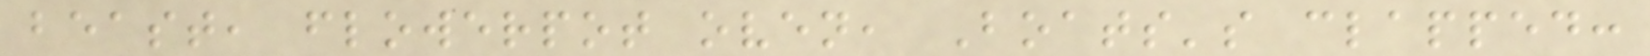beast, flowerpot oven, Boats's clapped:
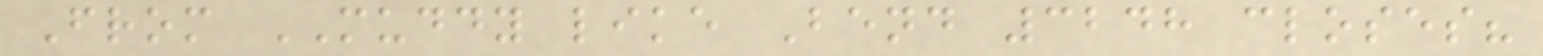From MUDDY like Bend 3248 closes?
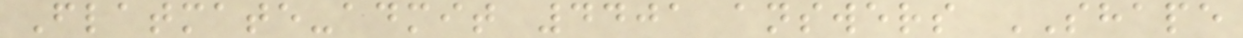Flatmate-admit 4401 answers SHAPE
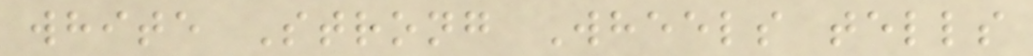white Strong Wheels tells
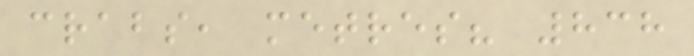crabs, metres? 838
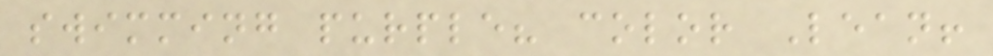swimming purple? color Lean!
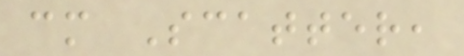cm Scatter,
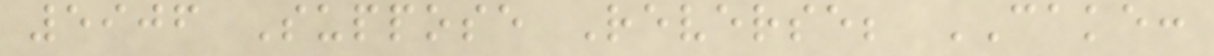5906 Suppose Reverse; CAKE:
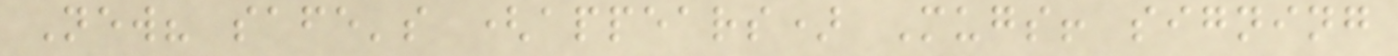New? safe's (appears) Mugs! signing
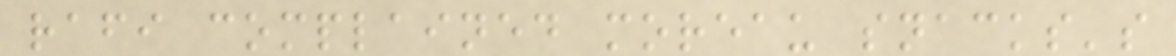rafi complained moreau snacks's
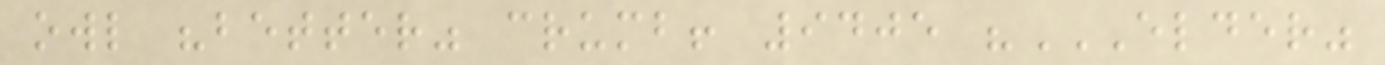owl "better" crumb! 9405 "ELDER"
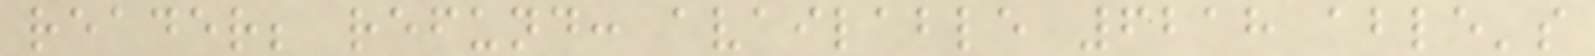reader; refund: available 6218 able's
